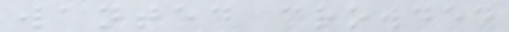wanted crowded
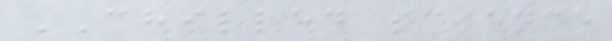CHILLED science
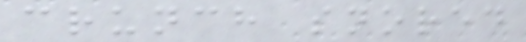crunch snored
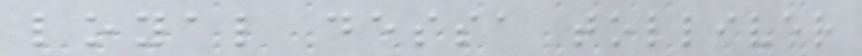loyal dessa tolliver
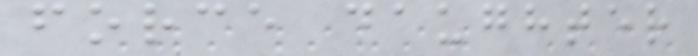force daughter
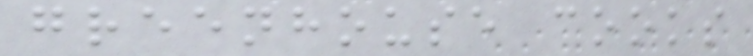greenhouse cooks
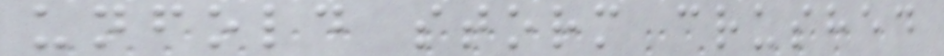unfold storm crushed
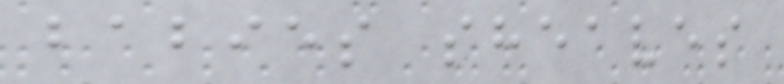babies sheaves
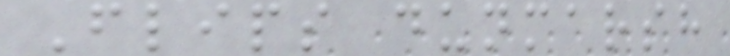Flips dunmarsh
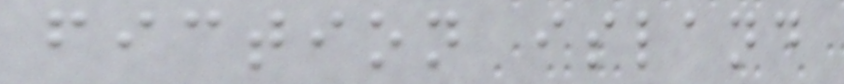fiction island
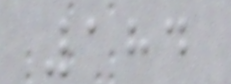184
